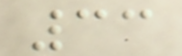33
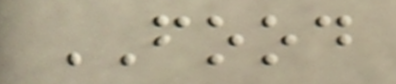FOOD
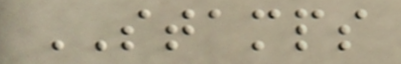STAMPS
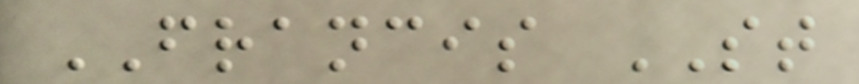FRANCIS ST
